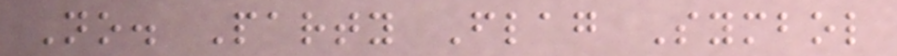No. Party Flag Symbol
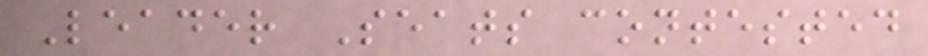Leader Seats contested
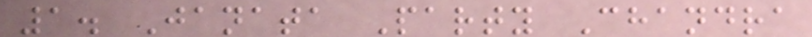1. Janata Party Chandra
